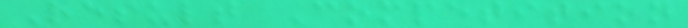Result Competition
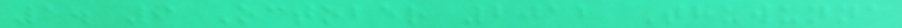1. 9 October 2012 Thuwunna
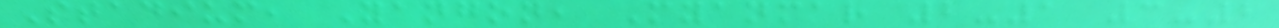Stadium, Yangon, Myanmar 2-1 3-2
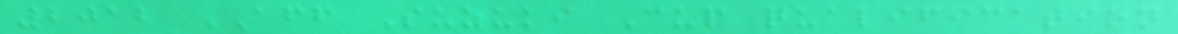2012 AFF Suzuki Cup qualification
